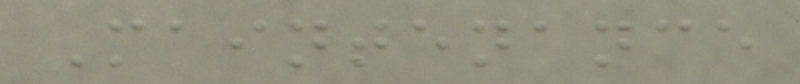Maintenance
